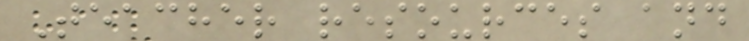Teacher resources and
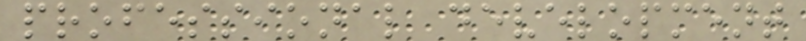professional development
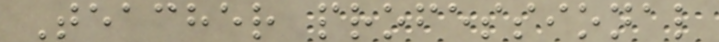Teacher professional
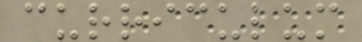curriculum
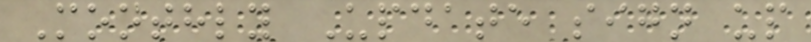Monthly Update sign up
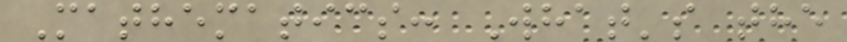Mathematics: What's the
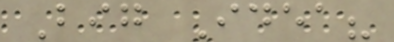Big Idea?
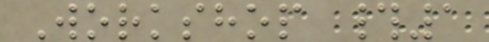Workshop #1
